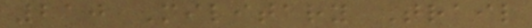210 Military Trail
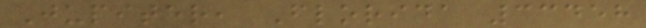Jupiter, Florida 33458
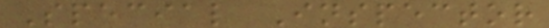Special Inspector
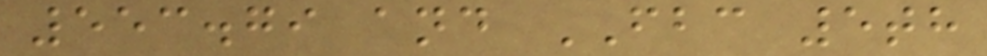553.79 and FBC 5th
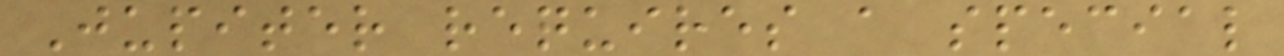Jupiter requires a special
